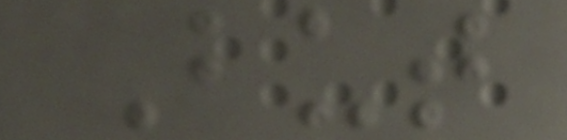But
